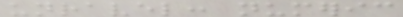unravel: numeric
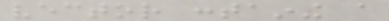vector containing a
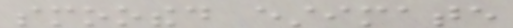smoothed estimate
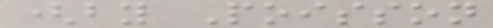(by Poisson
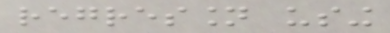regression using
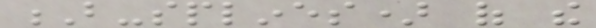B-splines) of the
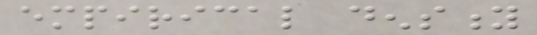empirical density
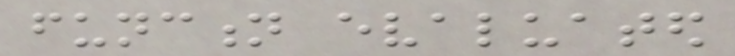function evaluated
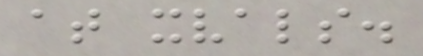at xvals.
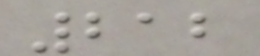212
